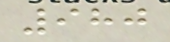980
